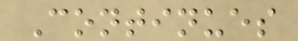Continues
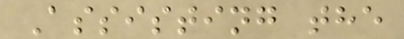Assisting the
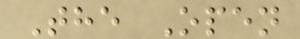The Open
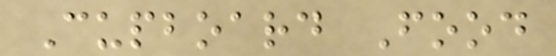Cupboard Food
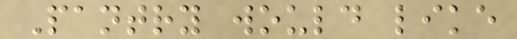Pantry would like
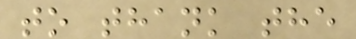to thank the
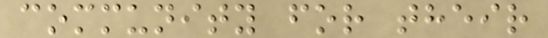community for their
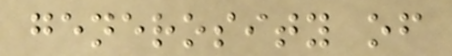generosity of
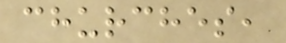churches,
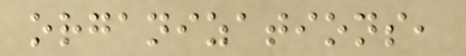organizations,
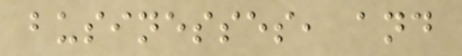businesses, and
